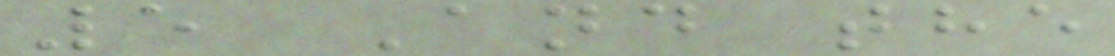5 And the
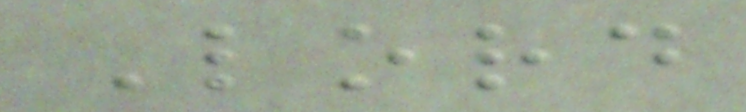Lord
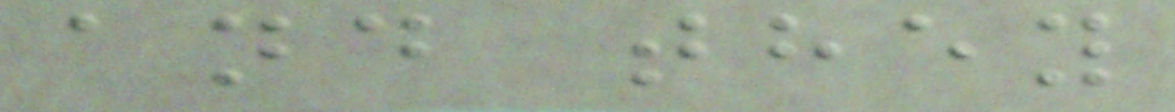and they
